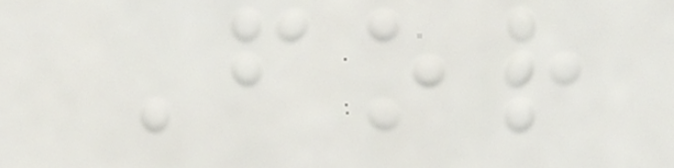For
